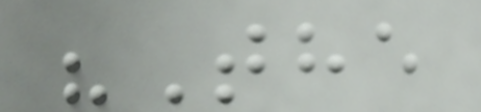"The
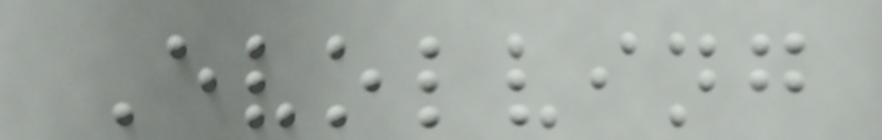Evolving
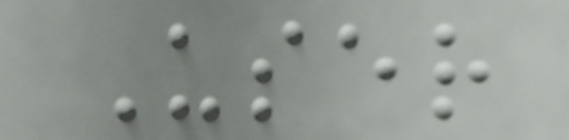User
